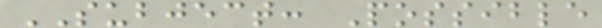SUBJECT: Possible
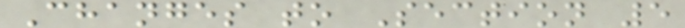Changes to Section 5
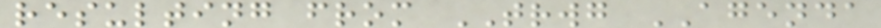resulting from TRWG AGENDA
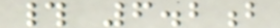# 6.2b
